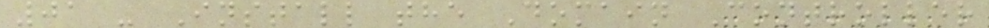01 - Install the Domain Controller
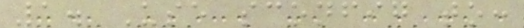1. Use sconfig to:
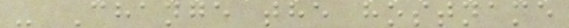- Change the hostname
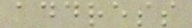address
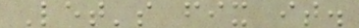Let's fix it.
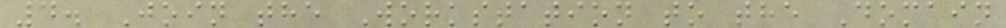4. Join the Workstation to the Domain
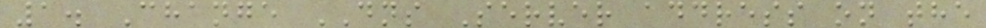1. Change DNS Server address on the
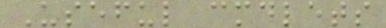Useful cmdlets
